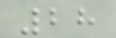28
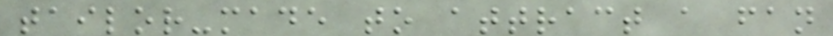tailor-made to attract a fan
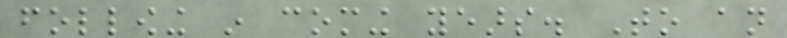following in coming years. To an
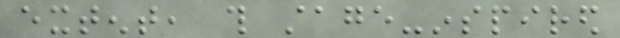extent, this stage-inspired
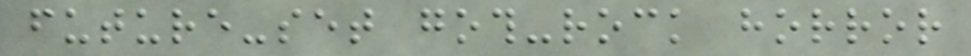future-set goth-rock horror
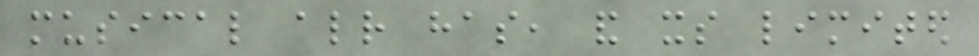musical already has, and its limited
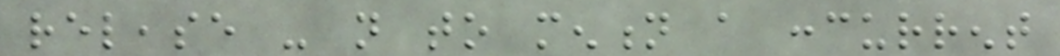release - not to mention a concurrent
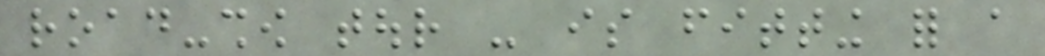road-show tour - is fitting for a
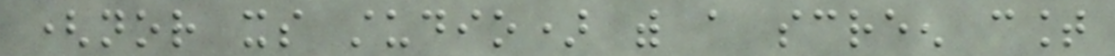(nor its studio) with a screen count
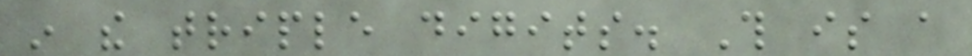in the triple digits. This is a
